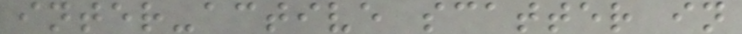inter-active scatter in
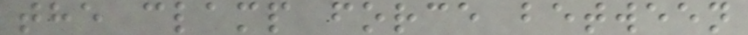the clamp force between
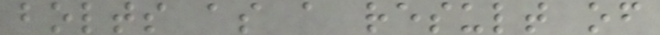bolts as a result of
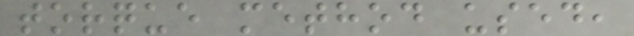torque method used,
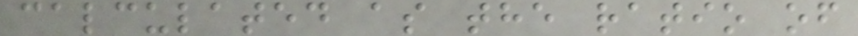calculated as the ratio of
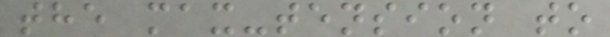the max-tension to
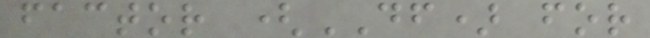factor (DF) for
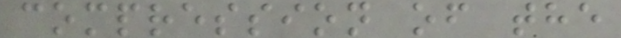compression of the
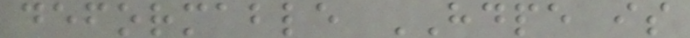deformable HDPE is
